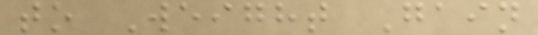to Weight Gain
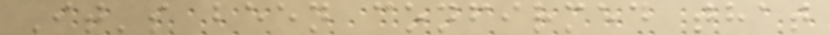It's been confirmed that
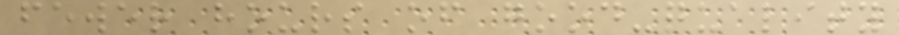fewer hours of good-quality
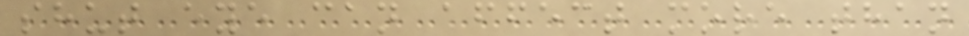shut eye can affect more than
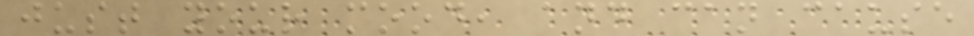just your mood, and can cause
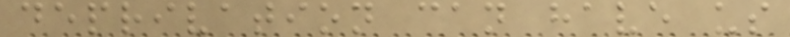deprivation can have us
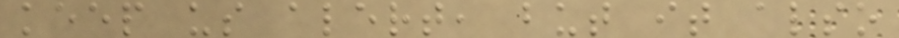keep us alert, but it also
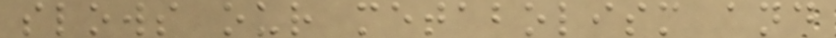slows our metabolism and
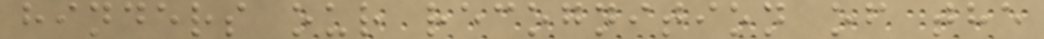hinders our recognition of the
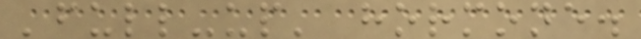'full-up' hormone.
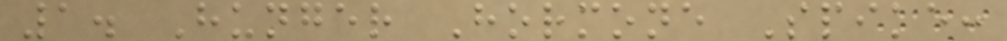1. Hunger Hormone Spike:
